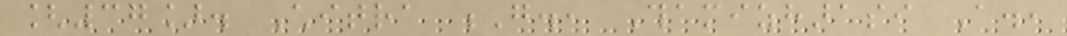[37]. Chitra G., Thamizharasi A.,
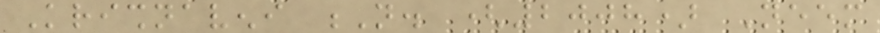Krishnaveni N. (2008) Neem
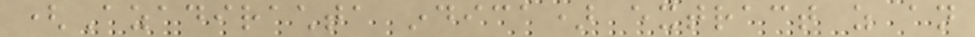(Azadirachta indica) extract as an
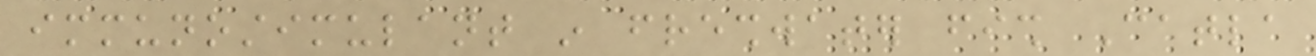immunostimulant in freshwater fish Catla
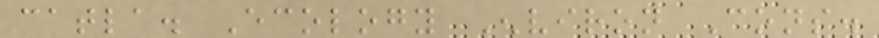catla. Ecology Environ Cons.
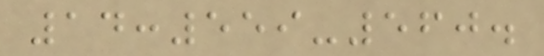14:559-560.
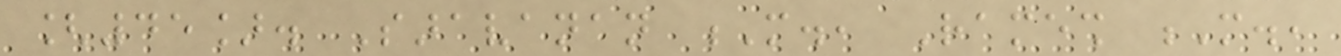[45]. Saravanan M., Ramesh M.,
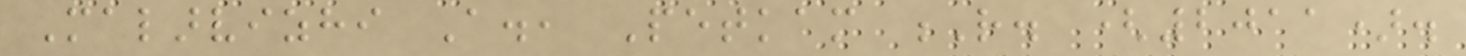Malarvizhi A., Petkam R. (2011).
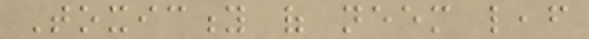Toxicity of neem leaf
